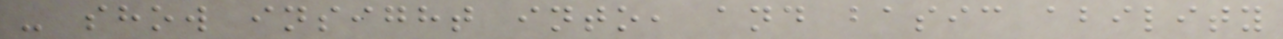- show insight into, and basic ability
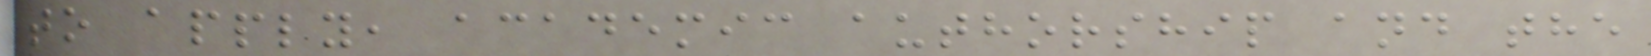to apply, academic authorship and the
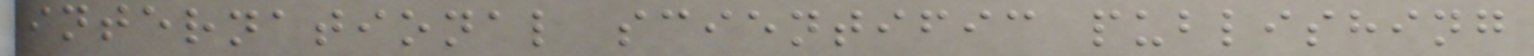international scientific publishing
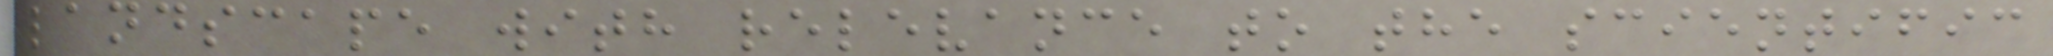landscape with relevance to the scientific
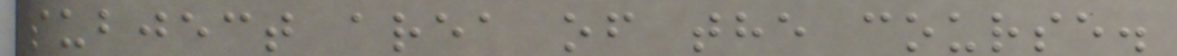subject area of the course.
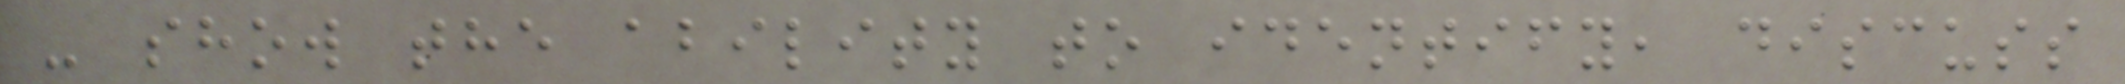- show the ability to identify, discuss
